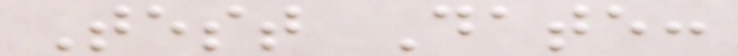Test Date:
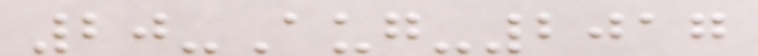20-Aug-2017
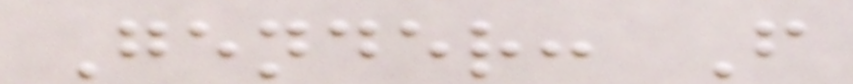Gender: F
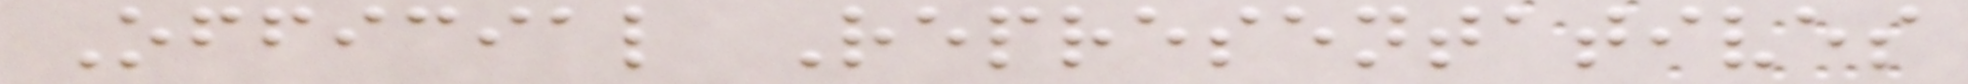Official Representatives
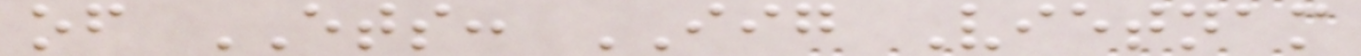of ETS: IIG Vietnam
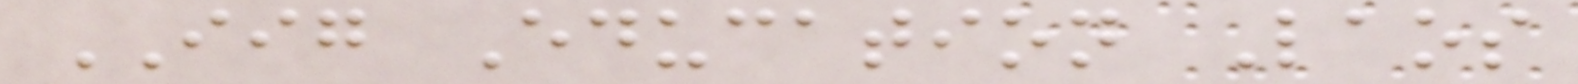IIG Education Laos
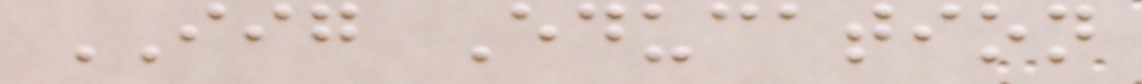IIG Education
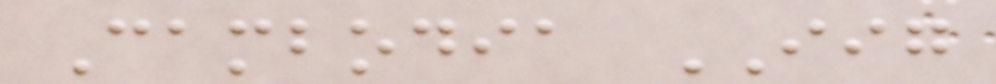Cambodia IIG
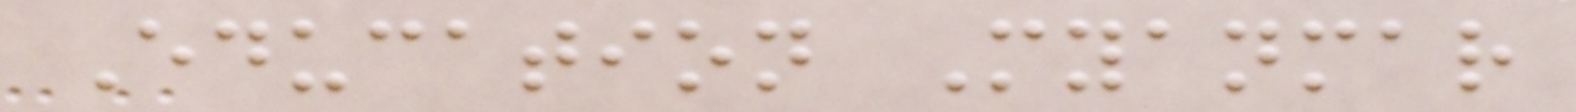Education Myanmar
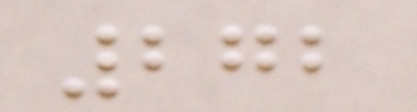272
